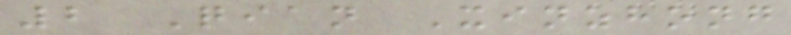2 Qian Xinzhong
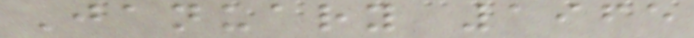January 1965
